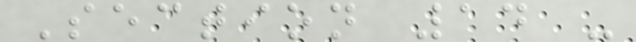Section 14 -
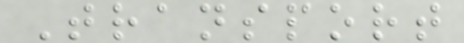Transport
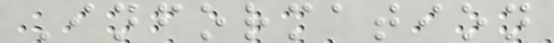Information
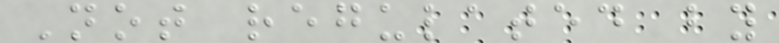Not regulated by
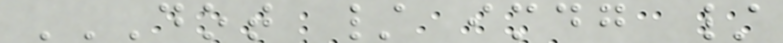DOT / IMDG /
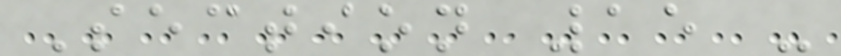Section 15 -
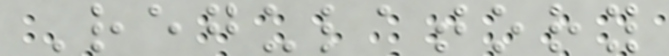Regulatory
